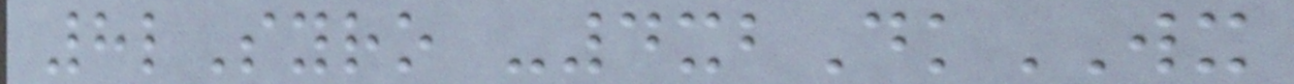8lSyro -4xbDkWX
